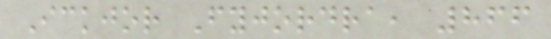Ickjor Fyjordra, 866
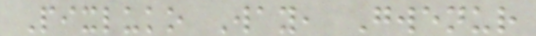Pixluko Way, Gwenur
